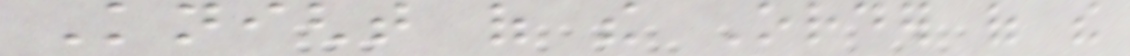Knight of the Order of the
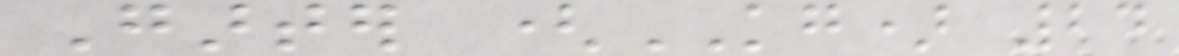Garter (KG) 24
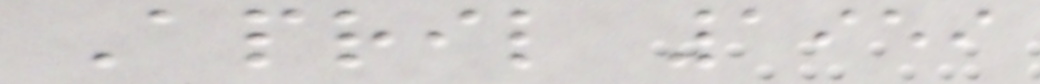April 1959
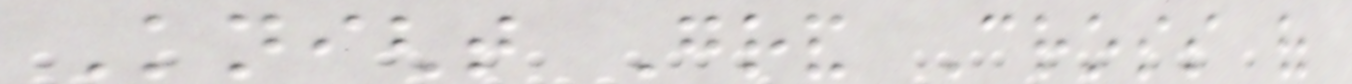Knight Grand Cross of
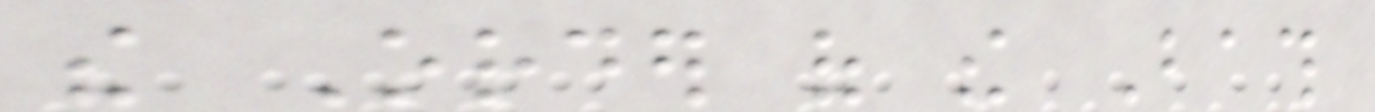the Order of the Bath
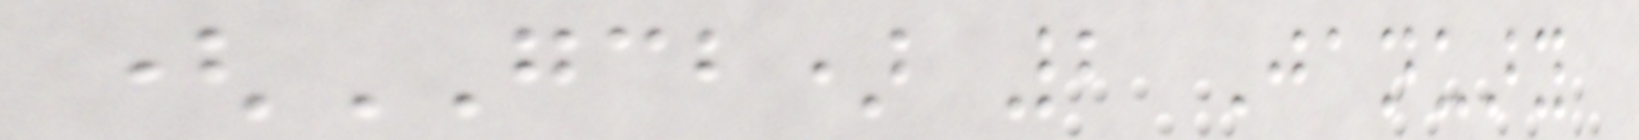(GCB) 2 January
